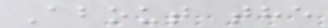About the
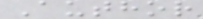Author
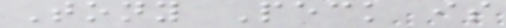Tony Peck is
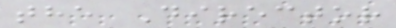the Director
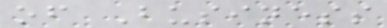of Business
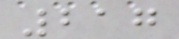217
